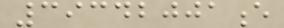39342001e
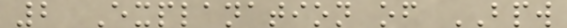2 Explanation of BPW
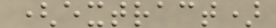(extract)
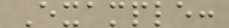Example:
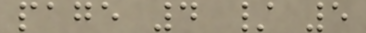page 4 / 5
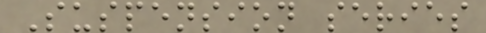Suspension series
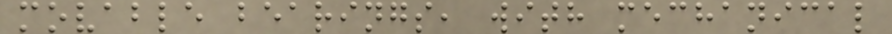movable bearings, with mechanical
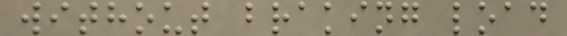without braking load
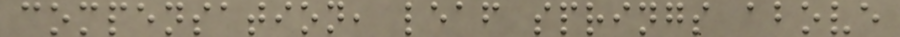compensation, leaf springs above
